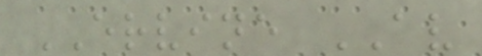ERVINE AV
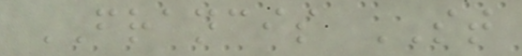FRANCIS ST
